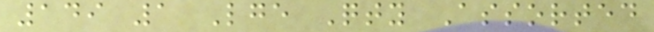149 1 Lge Qty Assorted
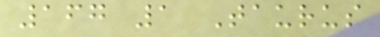167 1 Taurus
